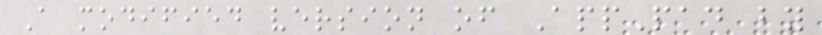A modified version of AppPad by
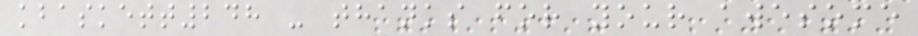kbaskett248 - thanks for your awesome
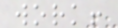work!
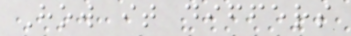How it differs
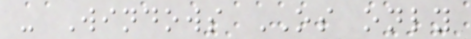- Windows OS only
